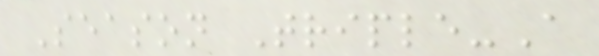Season Triple-A
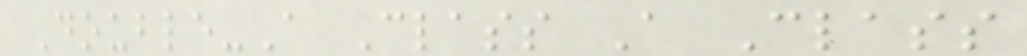Double-A Class A Class
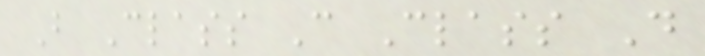B Class C Class D
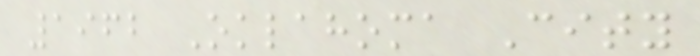1962 Oklahoma City
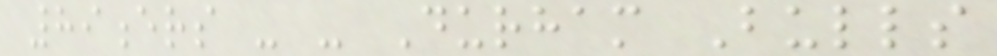89ers - - Durham Bulls
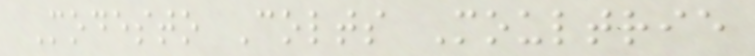Modesto Colts Moultrie
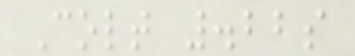Colt .22s
